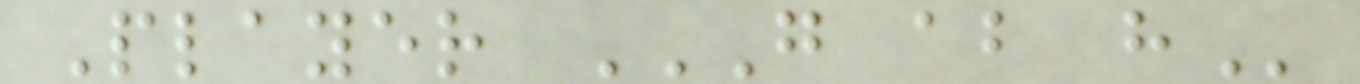Player G AB H
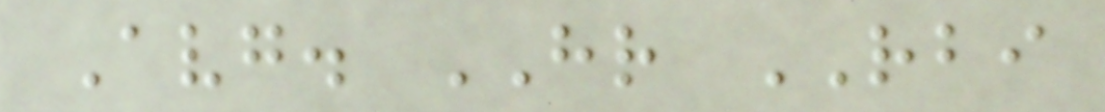Avg. HR RBI
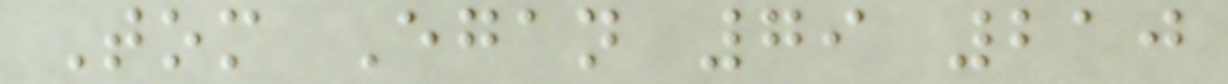Tom Egan 79 210
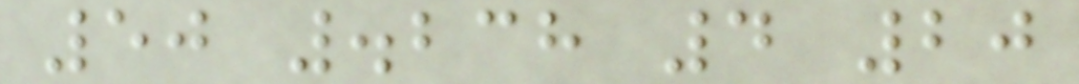50 .238 4 20
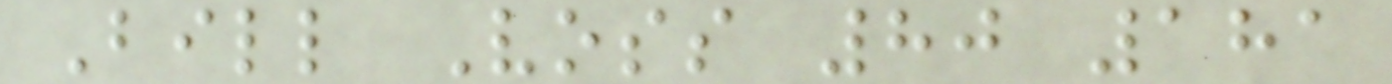Bill Voss 80 181
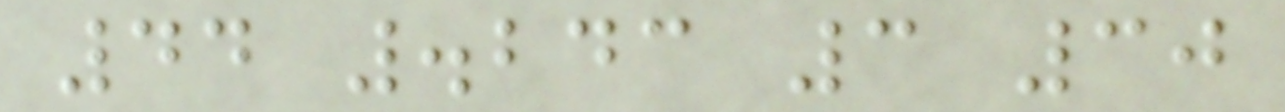44 .243 3 30
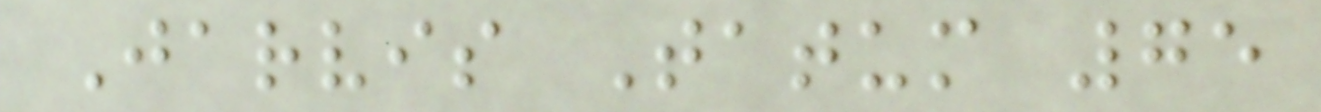Jarvis Tatum 75
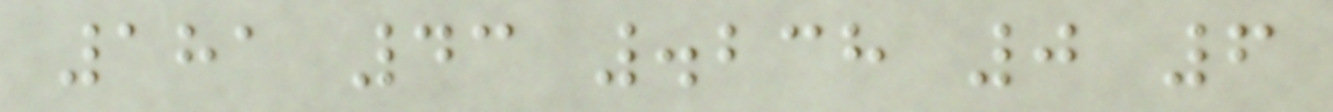181 43 .238 0 6
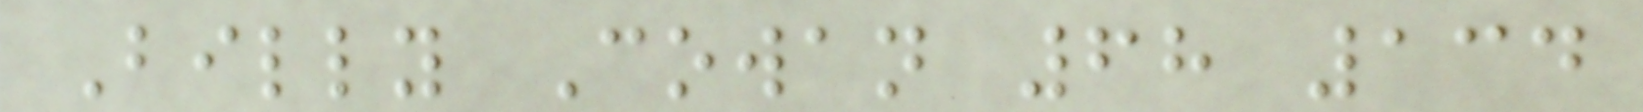Billy Cowan 68 134
